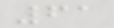61
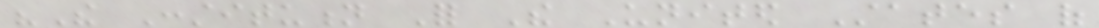"The Constitution For The United States of
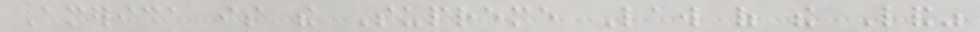America is the Supreme Law of the Land"
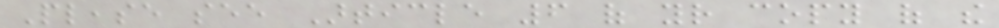Please see Article 6 of your copy of the
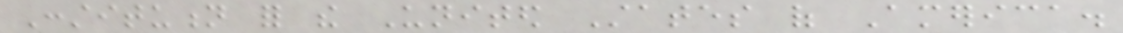Constitution for the United States of America.
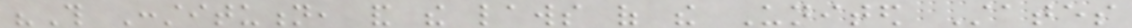"This Constitution, and the laws of the United States
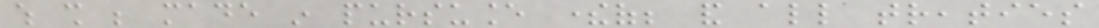which shall be made in pursuance thereof; and all treaties
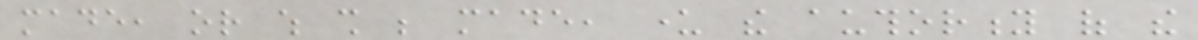made, or which shall be made, under the authority of the
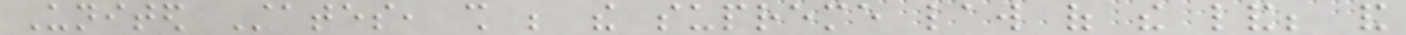United States, shall be the supreme law of the land; and
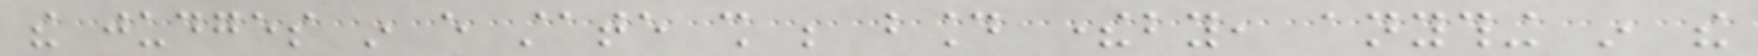the judges in every state shall be bound thereby, anything in the
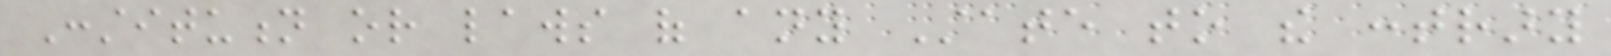Constitution or laws of any State to the contrary
